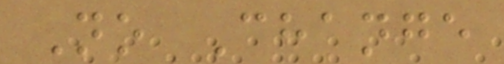No Change
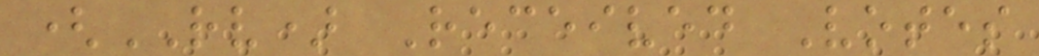(RV) Received Votes
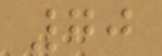70
